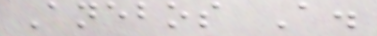Anebos A.
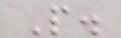P.
